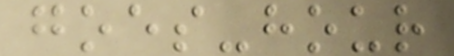goes-hour
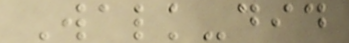Walk-did
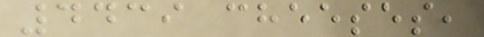4439 cheeses,
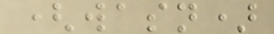(wasn)
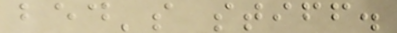bed's stiff.
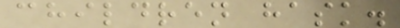children hask.
